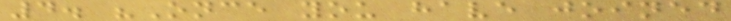4. "Once you have joined
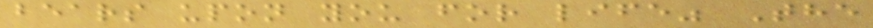bears upon you for life" The
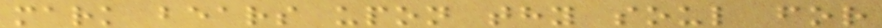mark bears upon thy soul for
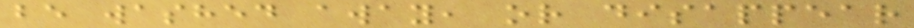be washed away, or disappear
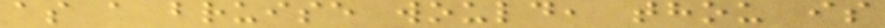as a bruise would, thou is
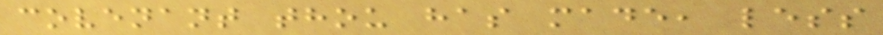covenant thou has made, less
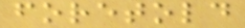foretold
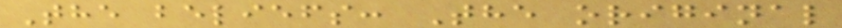The beliefs: The original
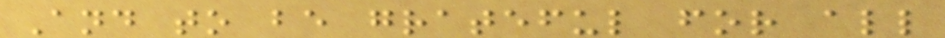And to be grateful for all
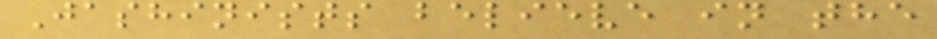Jashinists believe in the
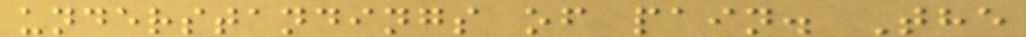understandings of pain. The
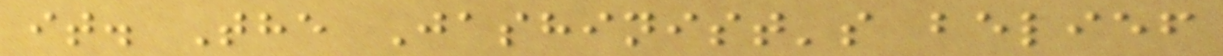it. The Jashinist's belief
